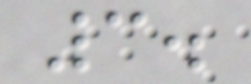3.
